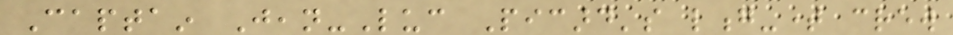Captain Jean-Luc Picard's long-time crew
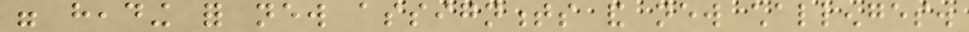were heading for new assignments and new challenges.
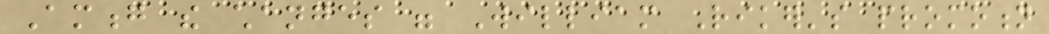Among the changes were William Riker's promotion
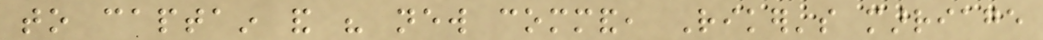to captain and his new command, Riker's marriage
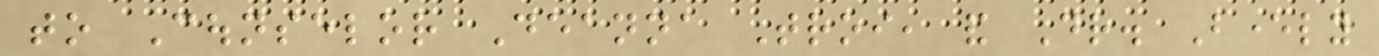to Counselor Deanna Troi, and Dr. Beverly
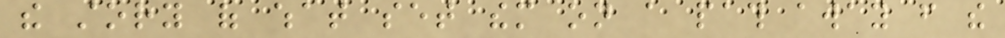the story of what set them on a path away from the
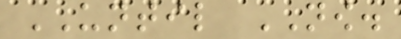UNTIL NOW.
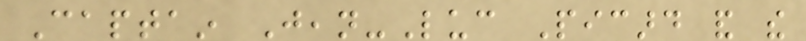Captain Jean-Luc Picard and the
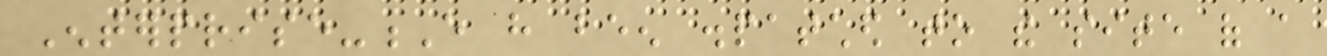Enterprise-E have been dispatched to the site of a
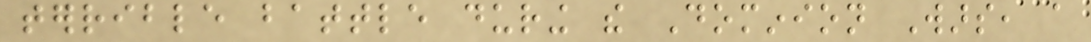terrible battle during the Dominion Wars, a
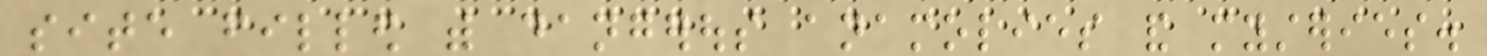site filled with dangerous anamolies and mysteries.
